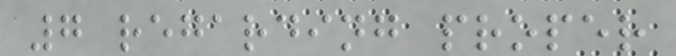7 regarding proper
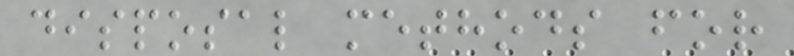disposal methods for
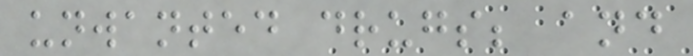unwanted drugs; and
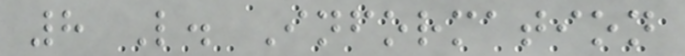8 L. Information
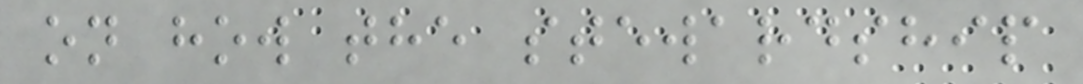on how the stewardship
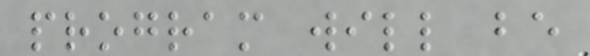program will be
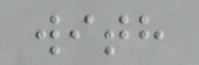with
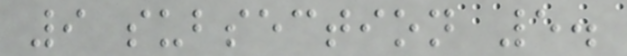9 subsection 5.
